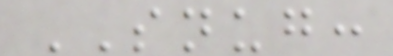SNUG:
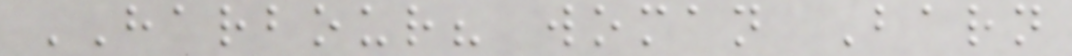HARBOUR? woman Barn
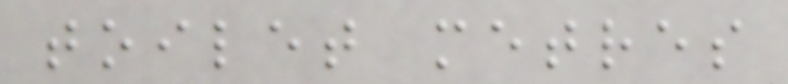toilet metres
